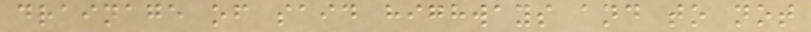drainage of said highways and to not
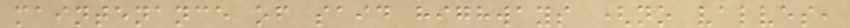maintenance of said highways (no valves,
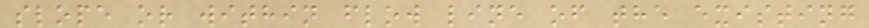slope or within flow line of the existing
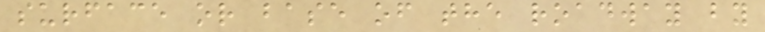surface or base of the roadway by
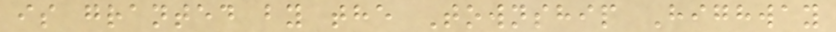is granted by the Township Highway
